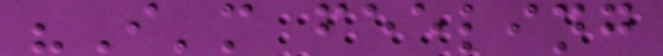"I'm feeling
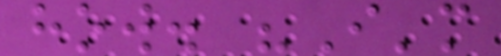how. "I'm
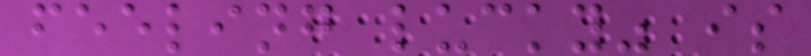feeling lucky" is
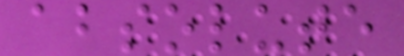absolute
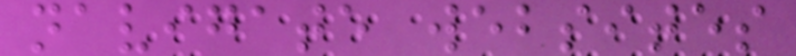navigate websites
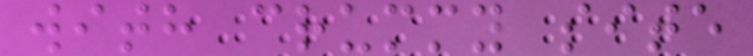with crummy site
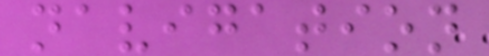navigation
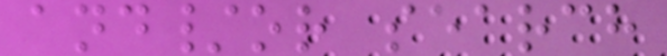and/or search
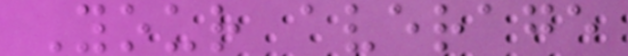Your average
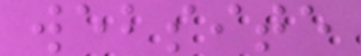website
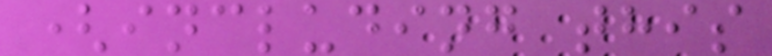(including this
